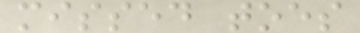missed toes
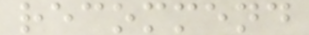recommend
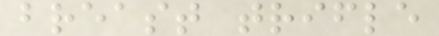breast trifle
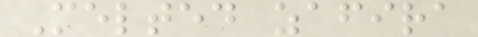Melted zafira
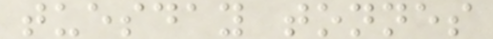tuesday tonnes
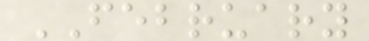FEBRUARY
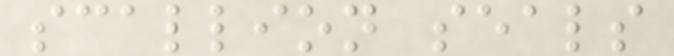scallion seals
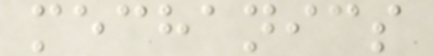mechanics
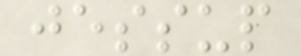jessup
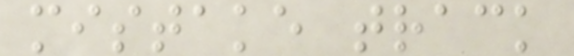mistake track
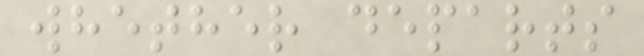whether departs
